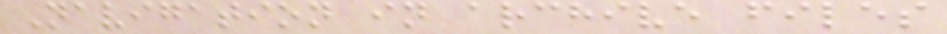Navigation in archive files
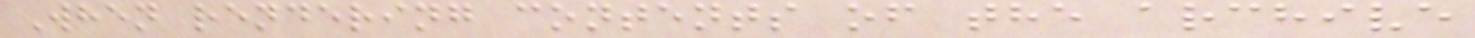When rendering contents of the archive
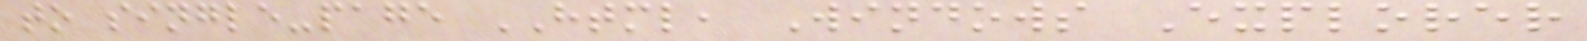to single-page HTML, Windows Explorer
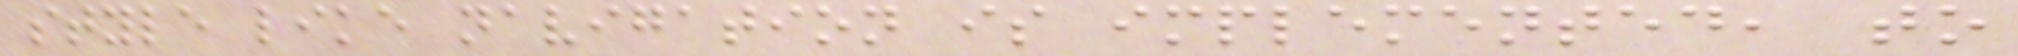style like navigation is implemented, to
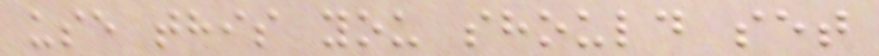use this you should set
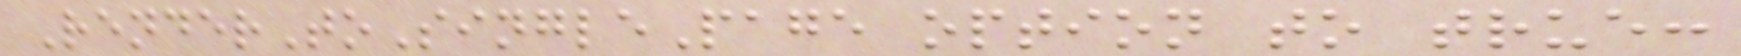RenderToSinglePage option to true:
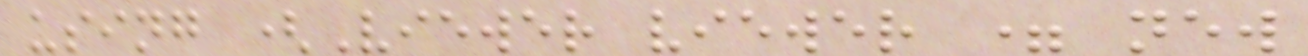using (Viewer viewer = new
